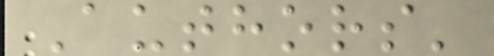Authors'
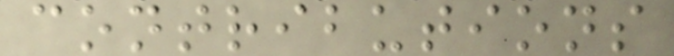contributions
